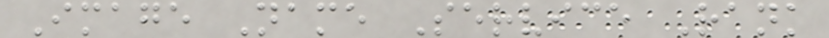Image Name Service Rank
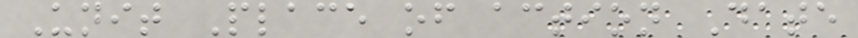Unit Place of action Date
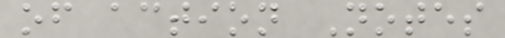of action Notes
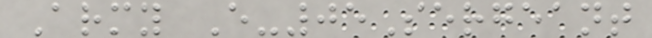Army E-05Sergeant
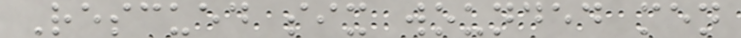Rescued six wounded men
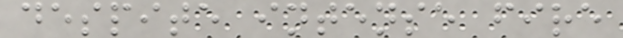despite intense fire
